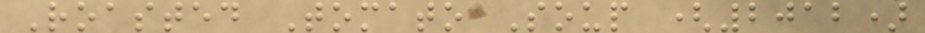Roasted Tomato Soup (2012)
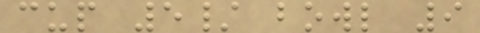cup 5/ bowl 9
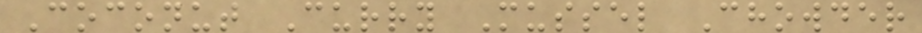Coconut Curry Mussel Chowder
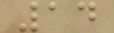14
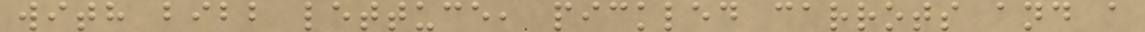with bibb lettuce, pickled carrots and a
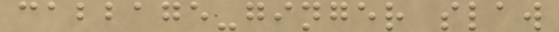cabbage-ginger slaw
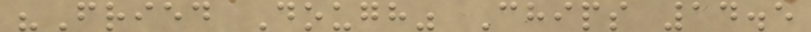"Fried Dough" Chips 14.5
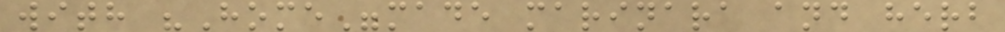with "Home"made marinara and herb
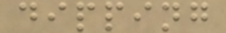dipping
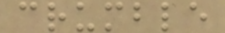crumble
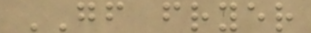GF fryer
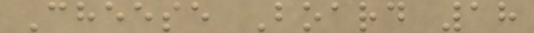Cheese Board 18
